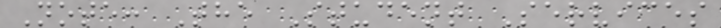Note: The Student Services
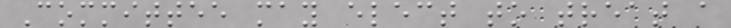Committee may elect to treat a
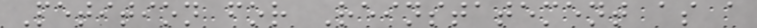Petition for Reinstatement as a
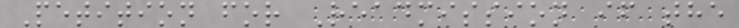Petition for Readmission if the
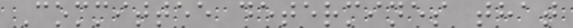Committee determines that
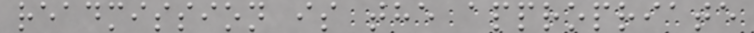readmission is the appropriate
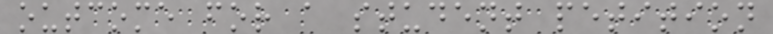outcome for a student petition
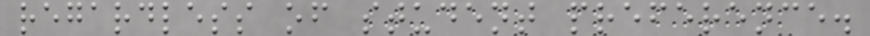regardless of student preference.
